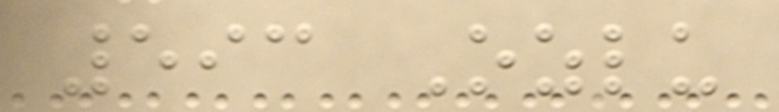593 Ozlu
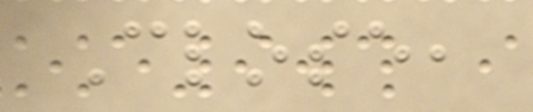Close,
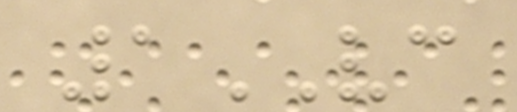1VC
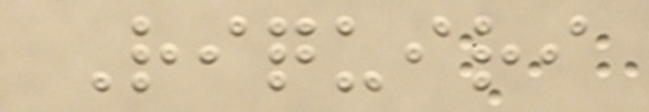Riquiri
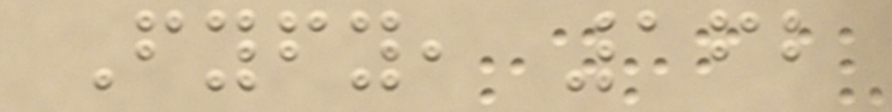Fyfy, 162
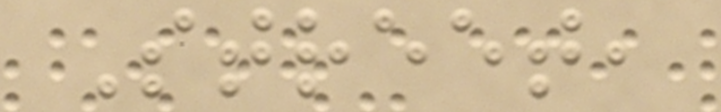Street,
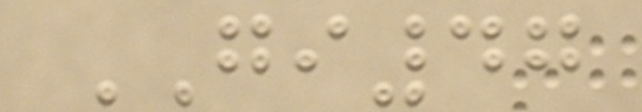GI47
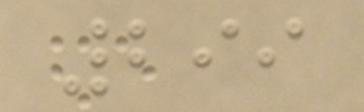299
